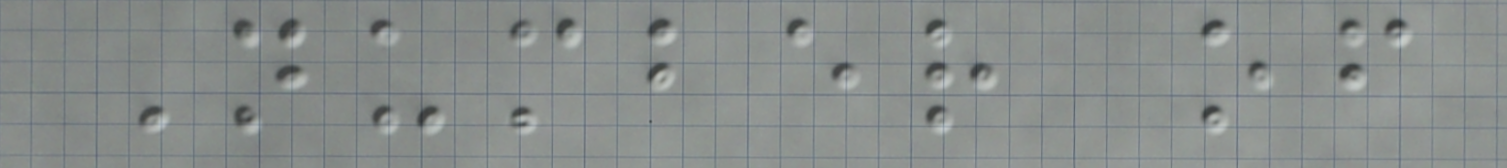Number of
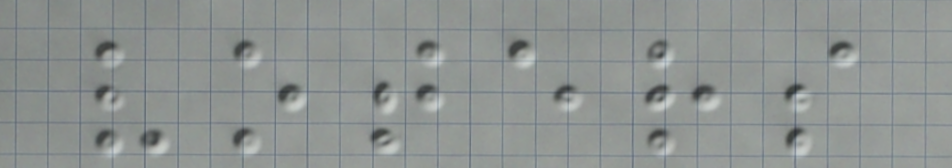voters
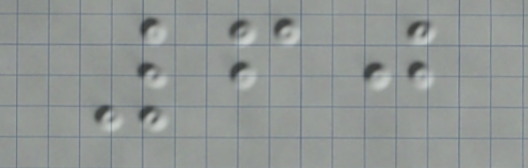60
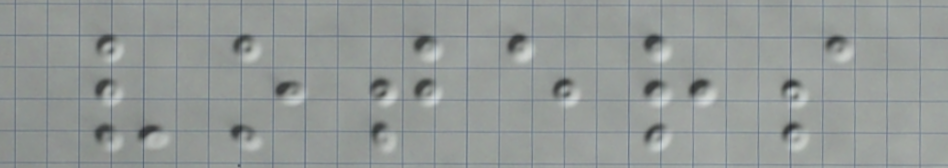voters
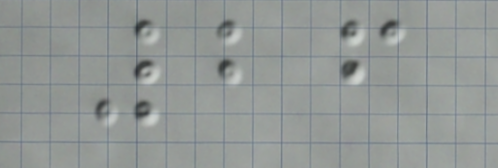26
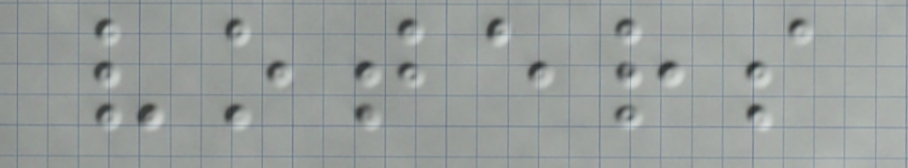voters
